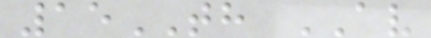15TH AV
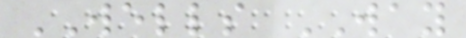WELLS WAY
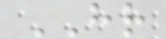HR
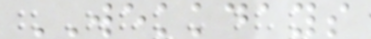WEKKDAYS
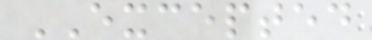EXCEPTED
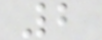2
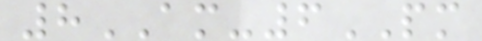8AM-6PM
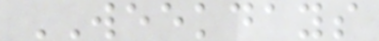WEEKDAYS
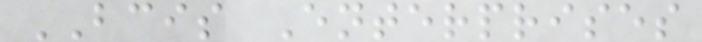BCIS Enterprises
